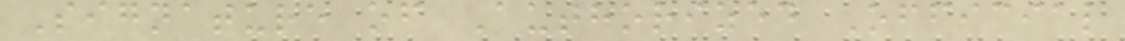Signature of Authorized Official
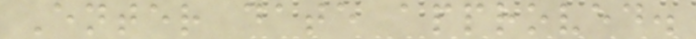Enter date approved.
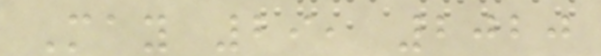May 29, 2020
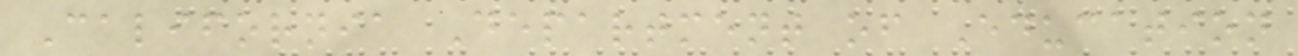California Department of Education
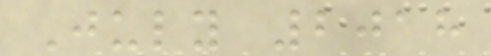July 2018
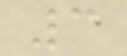3
